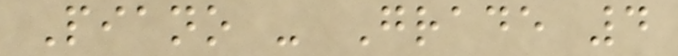Piano - Grade 4
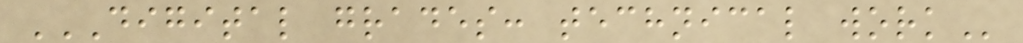DIGITAL GRADES: TECHNICAL WORK
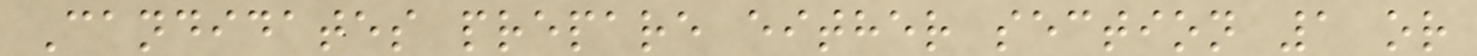Candidates prepare either section 1 or
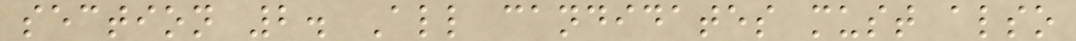section 2. All candidates must also
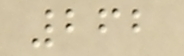262
